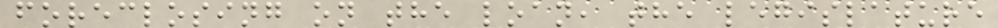foreclosing on the loan, the legislature
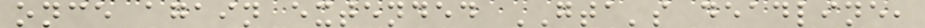once again extended GTA's deadline,
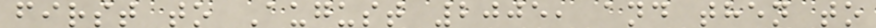first to August 2005, and then to
